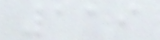119
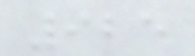925
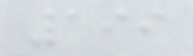199
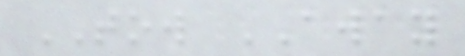TOW AWAY
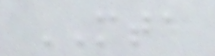MTA
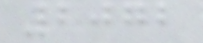2072
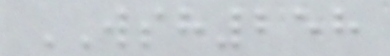WSH258
